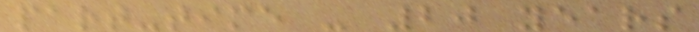part-time - 20 years
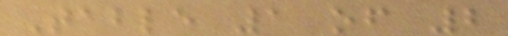Table 1 of 2
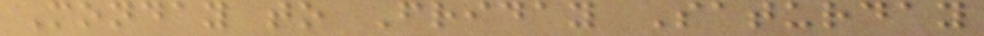Monday to Friday Saturday
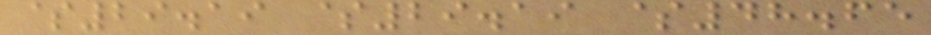$29.19 $29.19 $48.65
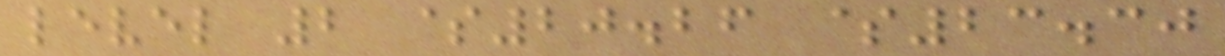level 2 $20.26 $23.30
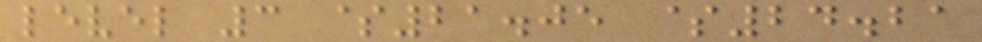level 3 $21.05 $24.21
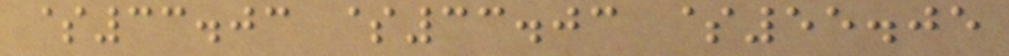$33.03 $33.03 $55.05
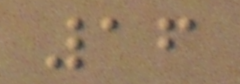16
